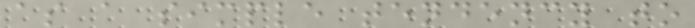as a simple tendency to
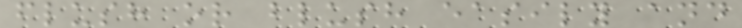flush or blush easily and
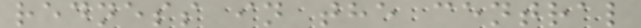redness in the central
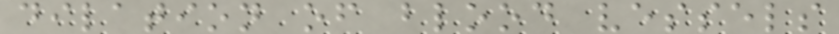dilation of blood vessels
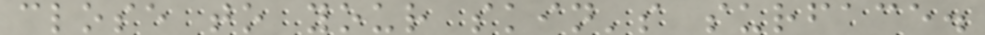close to your skin's surface.
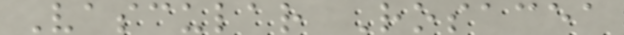Vascular Rosacea
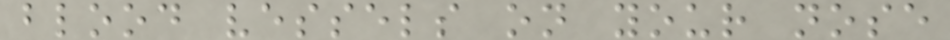blood vessels on your nose
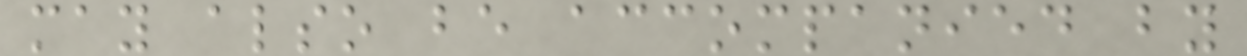may also be accompanied by
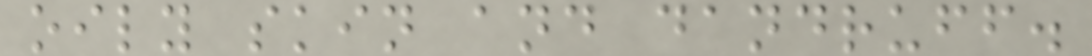oily skin and dandruff.
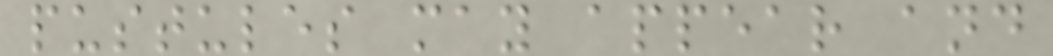pustules may appear and
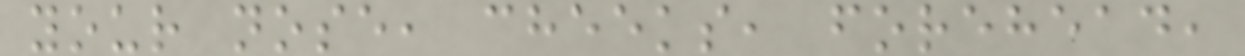your nose, cheeks, forehead,
